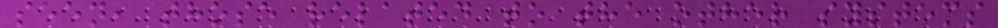seen, those related to the other systems
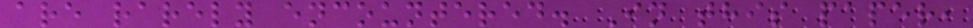are rarely encountered. In this paper,
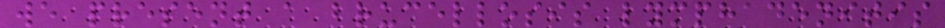we present a brucellosis lymphadenitis
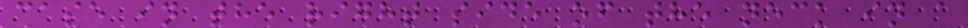case in the right side of the neck in a
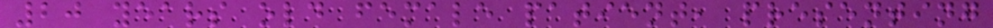20 years old female patient, presenting
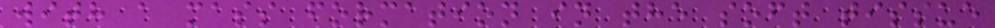with a mass formation in the soft tissue
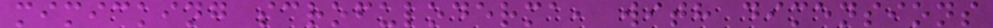mimicking scrofuloderma, with dimensions
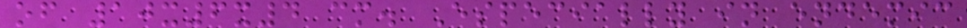of 10x6x4 cm. Especially in endemic
